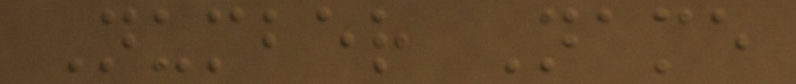Number Name
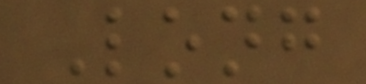Long
